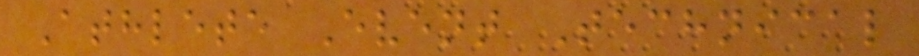Athlete Event Technical
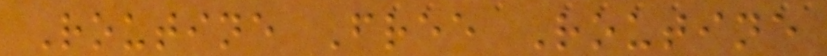Routine Free Routine
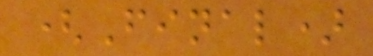(Final)
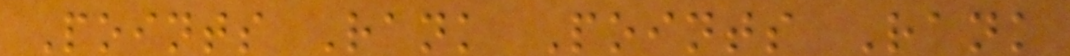Points Rank Points Rank
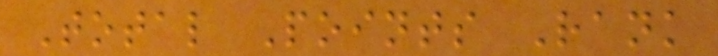Total Points Rank
